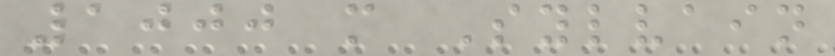1000 m Sylvain
